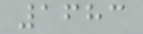1683
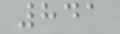841
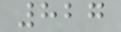827
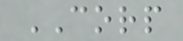CORP
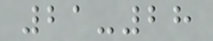21-28
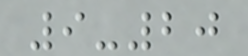9-20
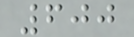600
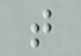t
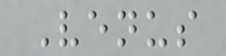Venus
